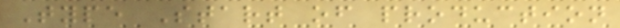Type Start of production
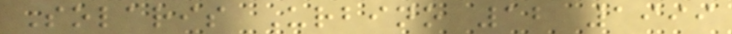Solaris Urbino 12 1999
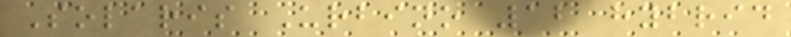Solaris Urbino 12 hybrid
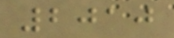2010
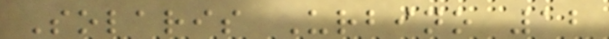Solaris Urbino 12
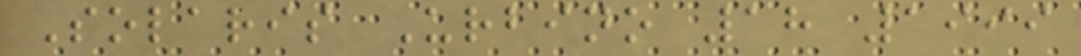Solaris Urbino 18 1999
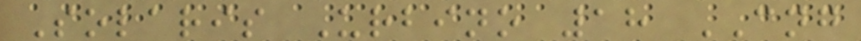Solaris Urbino 18 CNG
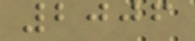2006
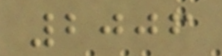2006
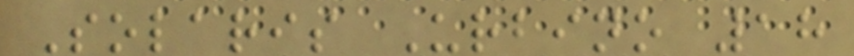Solaris Urbino 18
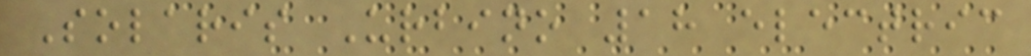Solaris Urbino 18 electric
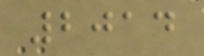2014
